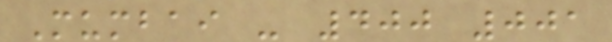Mumbai - 400 001
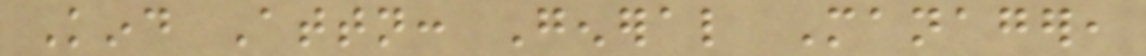Kind Attn: General Manager,
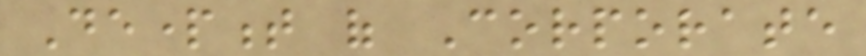Department of Corporate
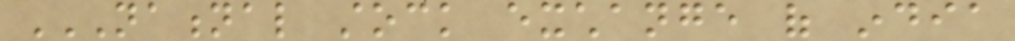NATIONAL STOCK EXCHANGE OF INDIA
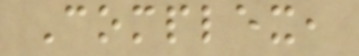Complex,
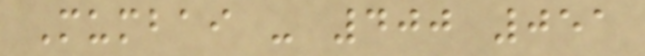Mumbai - 400 051
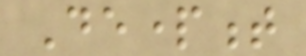Department
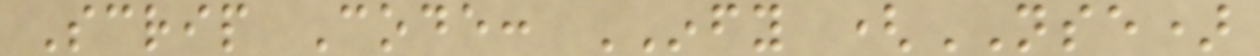Scrip Code: INFY (NSE)
